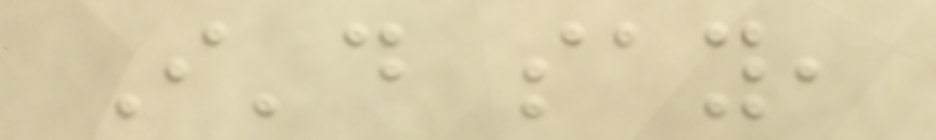I'd say,
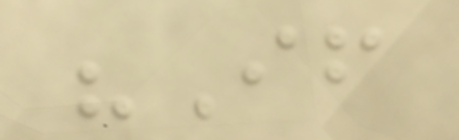"If
